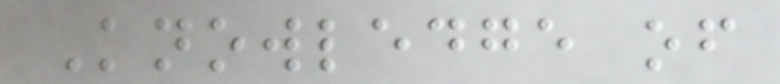Knowledge of
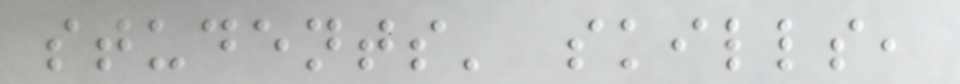students' skills,
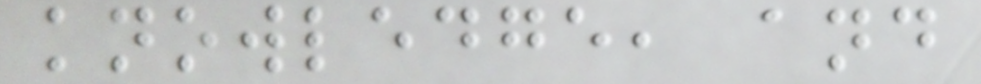knowledge, and
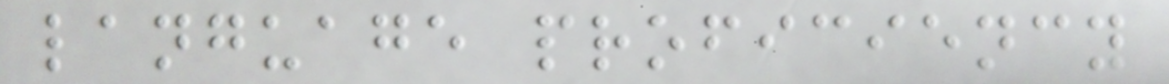language proficiency
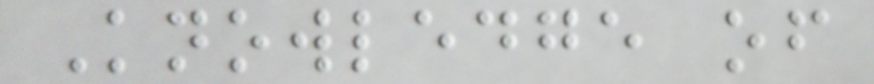Knowledge of
